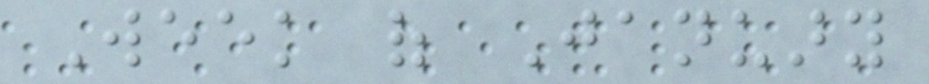Week of January
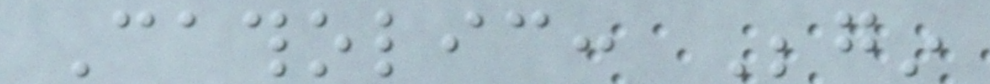Catholic: Begin
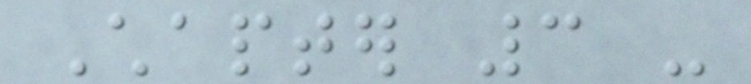Chapter 3 -
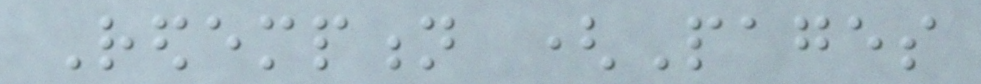Redemption (Pages
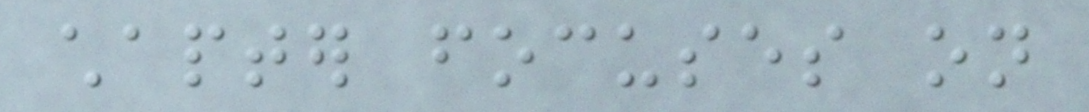chapter focuses on
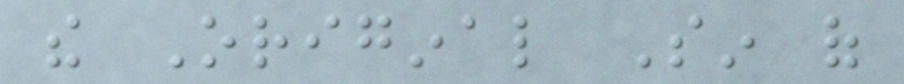the Original Sin of
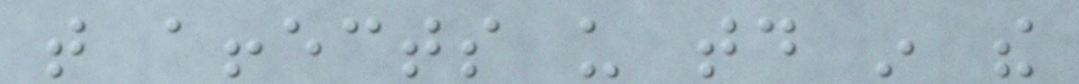that affects us today in the
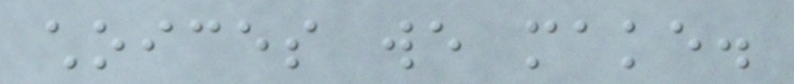choices we make.
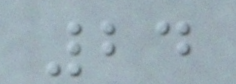24
